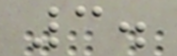3.
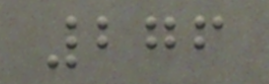276
